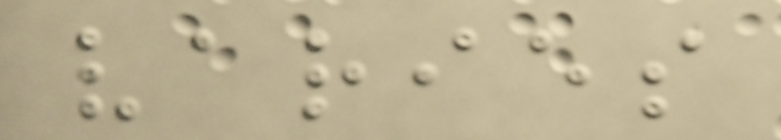varies
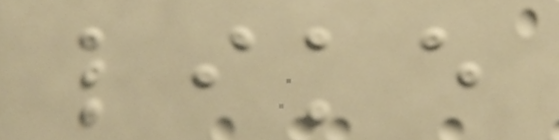like
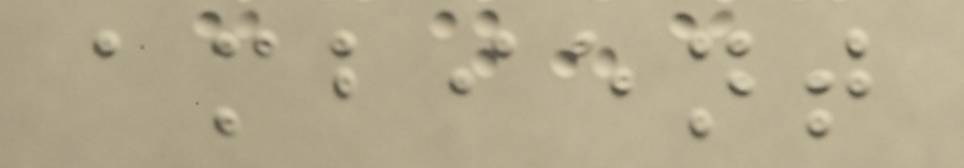ambient
